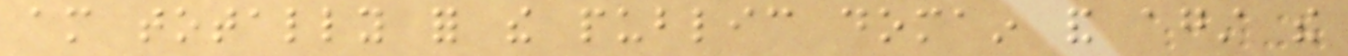am totally for the public domain and against the
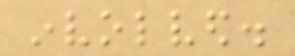involved.
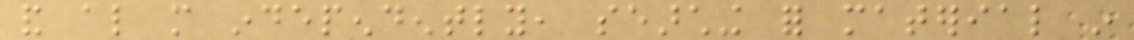and also more independently, searching for material in
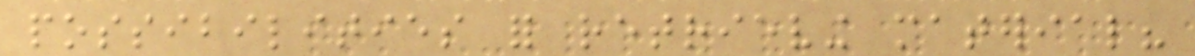possibilities for retrieving material?
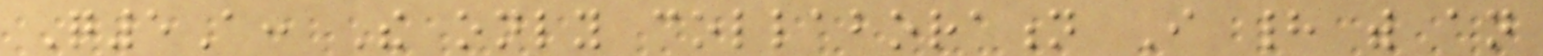Q5A: The only collaboration I had with an
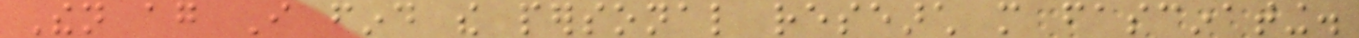Then again I find the personal research more fascinating.
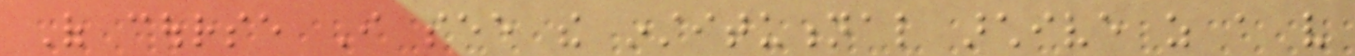Of course I see the institutional archive as a very
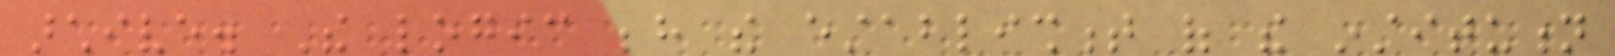archive. The logic behind the establishment of the institution
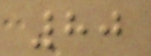80
